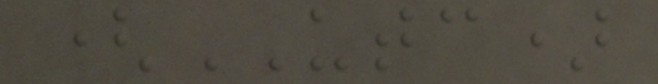(UTC)
